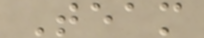Team
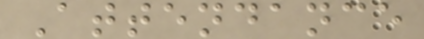Attendance
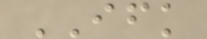IFK
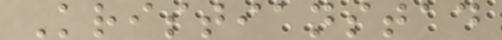Kristianstad
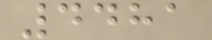4481
